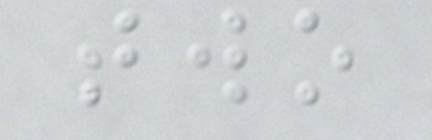two
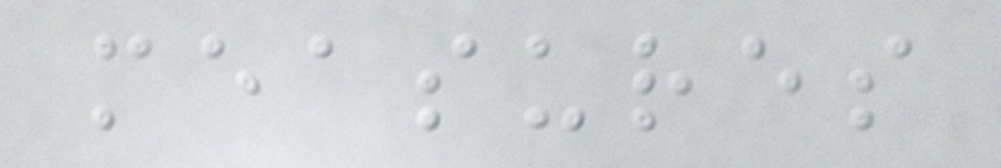measures
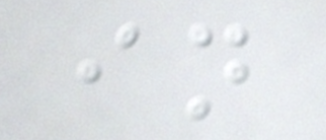in
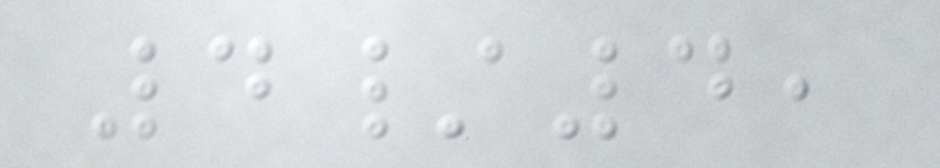4/4,
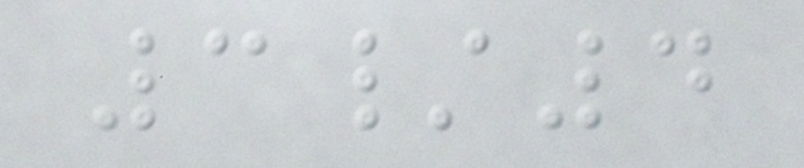3/4
